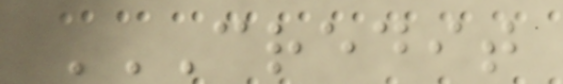CREDIT
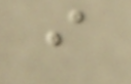i
